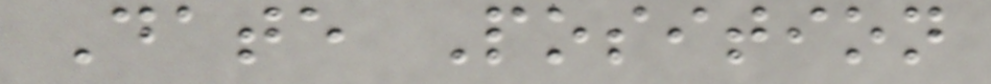Date Position
